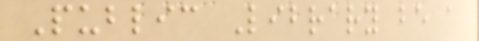Public Library be a
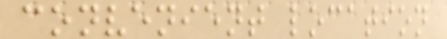convenient location
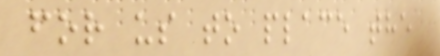for us to place the
